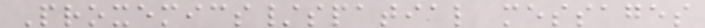Proxemics/spatial messages
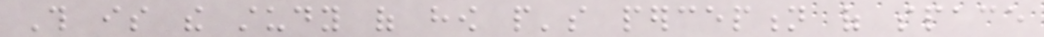This is the study of how people's perception of space
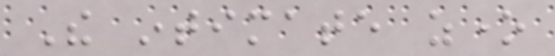The intimate zone
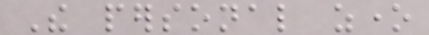The personal zone
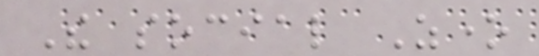The social Zone
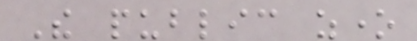The public zone
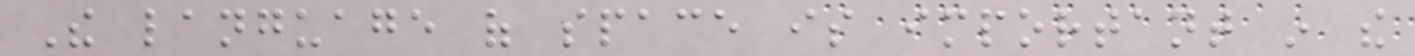The language of space is important in the
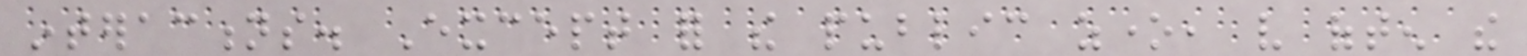interactions. Except for the public zone, very often the
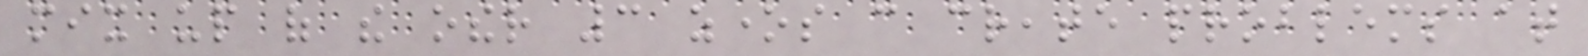mix up of the other 3 zones can create problems at
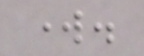work.
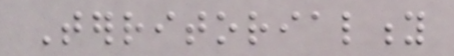Territoriality
